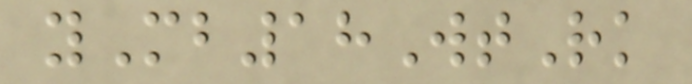yMb18WtRk
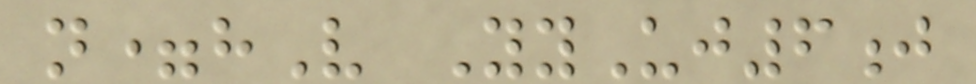n=hV YyUj6j
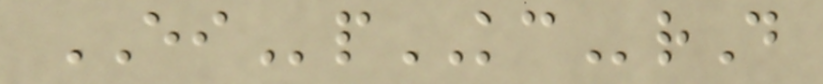EIpKCrD
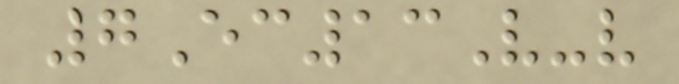7Ec13V-v
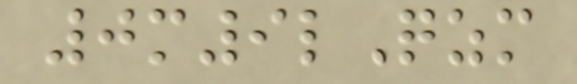0m9lQzm
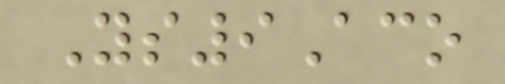Ys9Aco
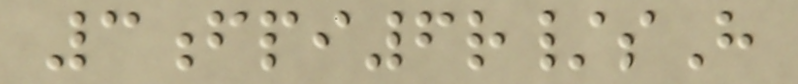3fpi6r/sH
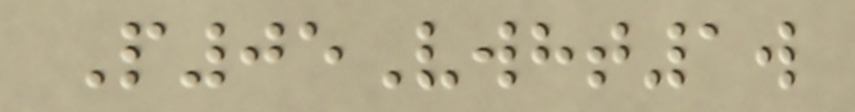P05Vwht1w
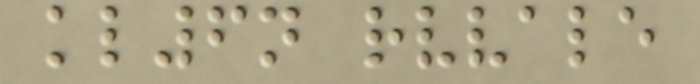kl6n rvvale
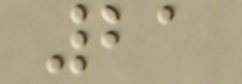21
